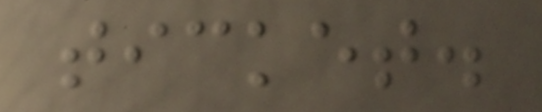ticket.
